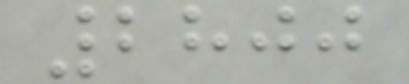2800
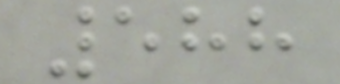588
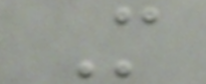M
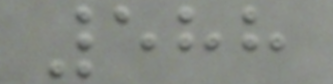588
